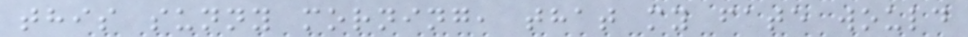this sunny morning, that my fate would
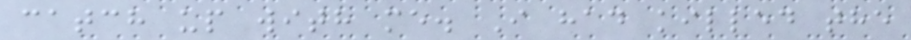catch up with me. I had killed the
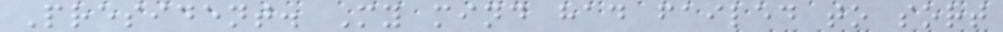President. My mind had failed to sort
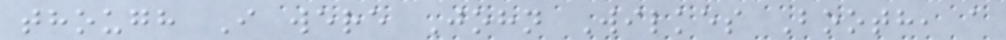though I were John Wilkes Booth, a
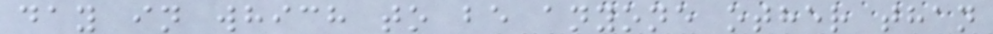day in which to be anyone other than
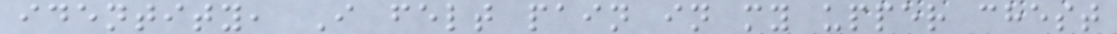identity, I felt pain in my upper chest
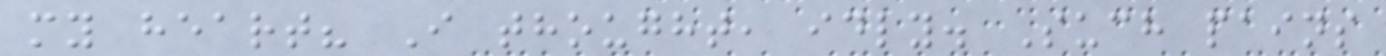my heart? I thought, idly. Such pains
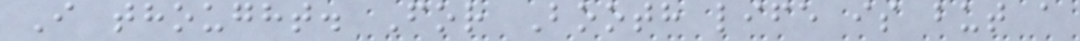I thought. For Booth life is but a
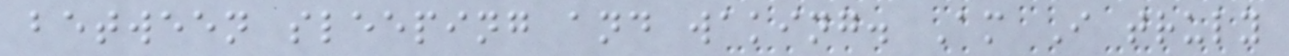between sleeping and waking. Am I truly
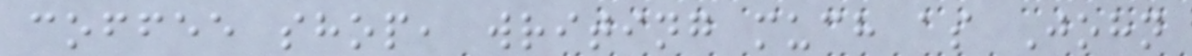coffee shop, writing much as John
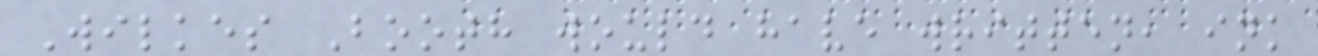Wilkes Booth would have written, ink
